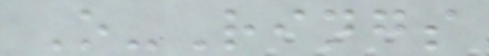O-Rings
